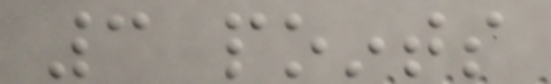3 points
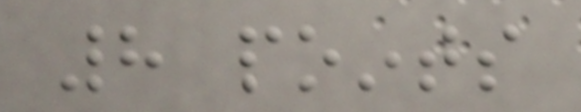8 points
